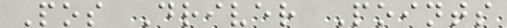Pos Driver Points
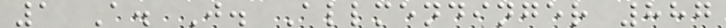1 A. J. Allmendinger 887
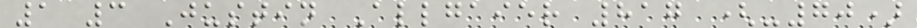1 3 Justin Allgaier 817 (-70)
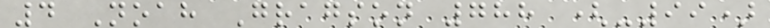4 Noah Gragson 788 (-99)
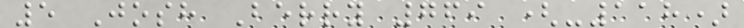5 Josh Berry 769 (-118)
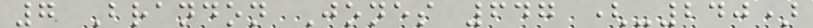7 Brandon Jones 647 (-240)
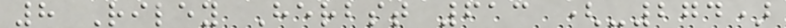8 Riley Herbst 613 (-274)
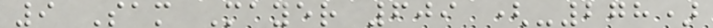9 Sam Mayer 609 (-278)
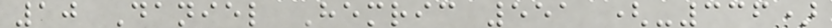10 Daniel Hemric 551 (-336)
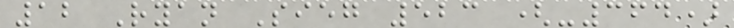12 Ryan Sieg 523 (-364)
